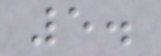5.
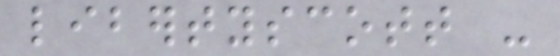libertyscott -
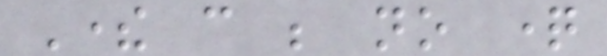There can be no question
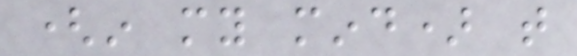(in my mind) that
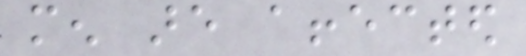men are affected
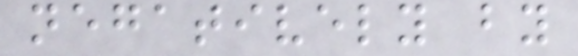negatively by
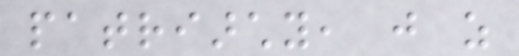patriarchy, just as
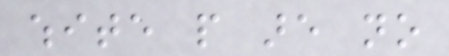white people are no
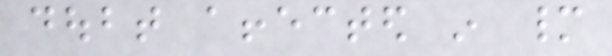doubt affected in many
